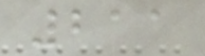211
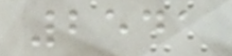2541
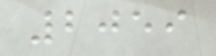2059
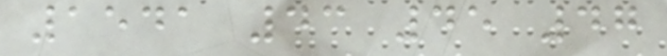1541 43 45 47
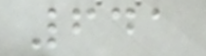641
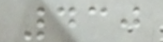430
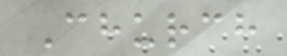Church
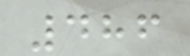486
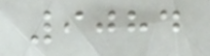9084
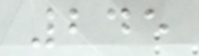245
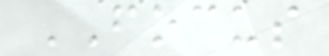FOCUS
